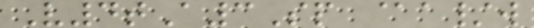V4tA3Sp @a/w
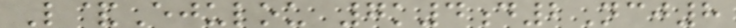L&Ejulou 7k4d2Ncj8
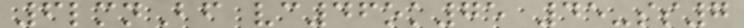6lmnBf vc46ok75 45-ss7
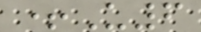+U6
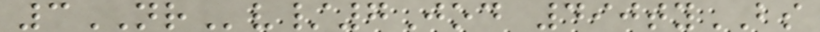3NRv/7Jod 490tyBS
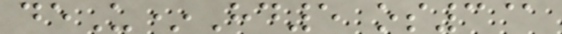deU*Hd5 os3@
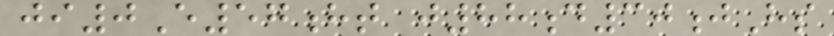ji0E57ht j88d30jHs
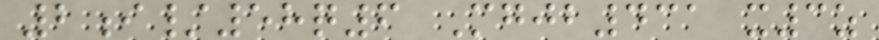2i/58q6 Mgjb431 x3z
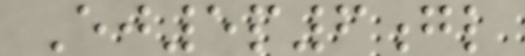Ej5p6gl
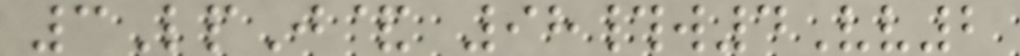3LpJ& 98#w4Vv2
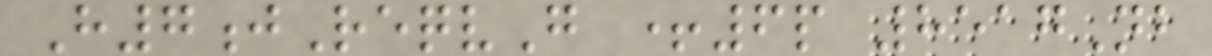H7jReqvG +6p 8517Nb
